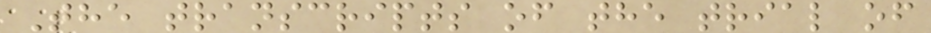The transcripts of the trial of
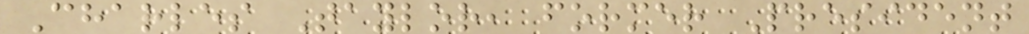Charles Taylor, former President
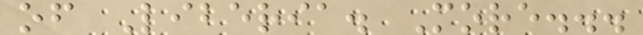of Liberia. More...
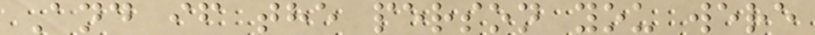And if the person you were
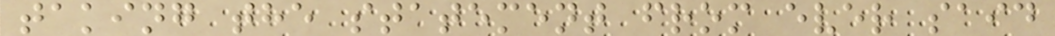taking the statement from ever said
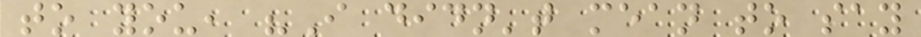to you, "I didn't mean to say
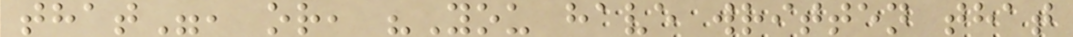that", or, "You have written that
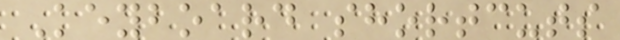Keyboard shortcuts
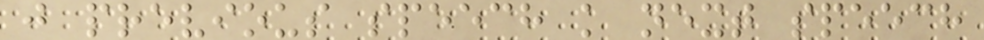j previous speech k next speech
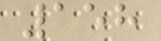158
